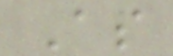As
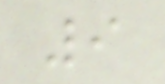9
